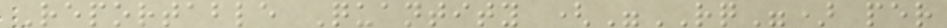Reportable Quantity ("RQ") per
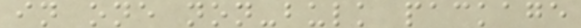in one non-bulk package
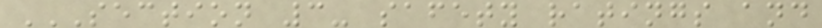SECTION 3- SAFETY RATINGS AND
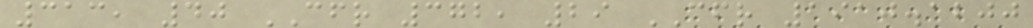313, 40 CFR 372, 29 CFR 1910.1200
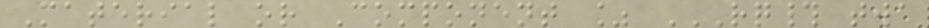Material or Component % RQ# TWA
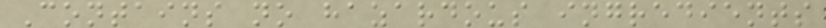Contains no hazardous ingredients
